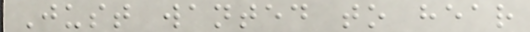Just wanted to hear
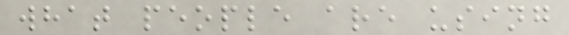what people are using
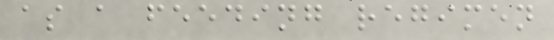as a feeding regimen
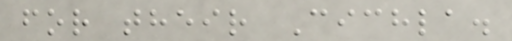for their Cichla.
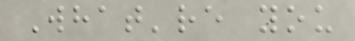What're you
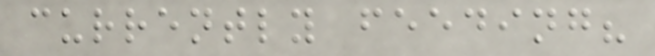currently feeding?
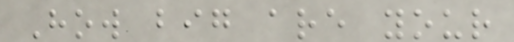How big are your
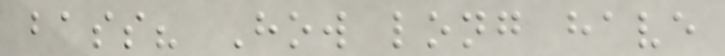bass? How long have
